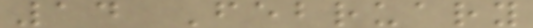14 February
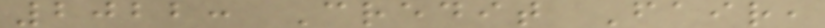2022: Credit Fair,
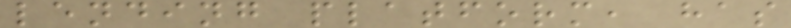lending platform, has
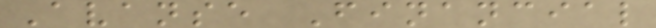Avanse Financial
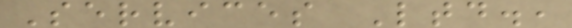Services Ltd.,
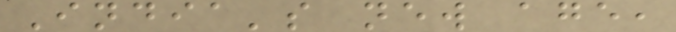India's new age,
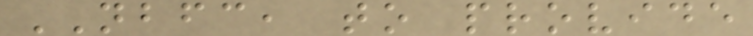NBFC, to provide
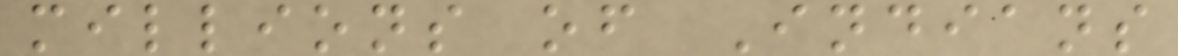millions of Indians
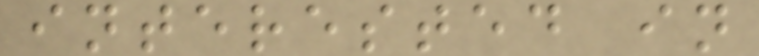interested in
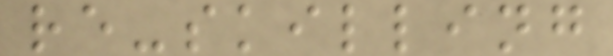re-skilling
